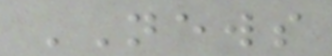NEWS
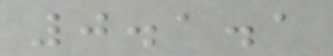0.1.1
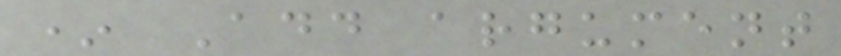* Add argument
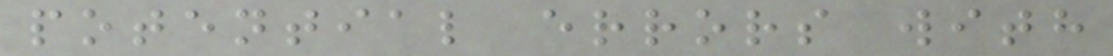potential errors with
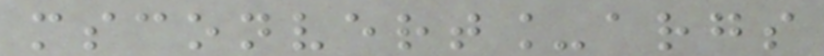msconvert_args
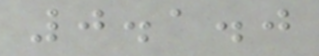0.1.0
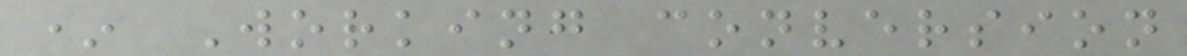* Working conversion
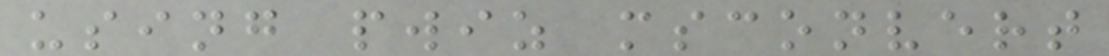using pwiz msconvert
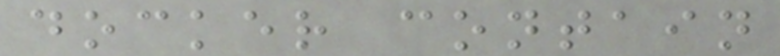docker contain
